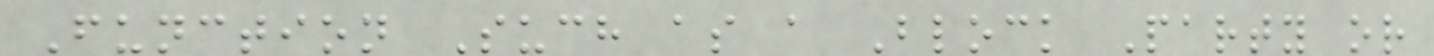Function Such as a Block Party or
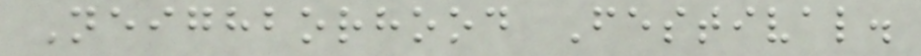Neighborhood Festival.
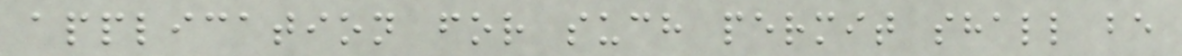application for such permit shall be
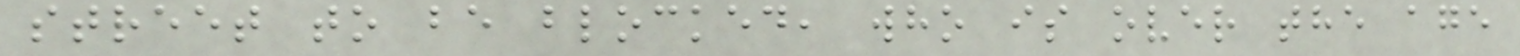street to be blocked, who is over the age
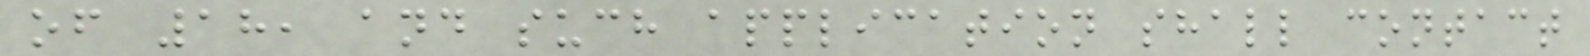of 18, and such application shall contact
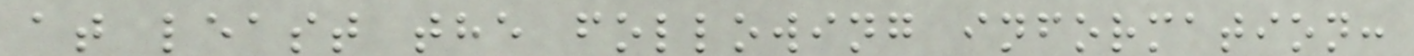at least the following information:
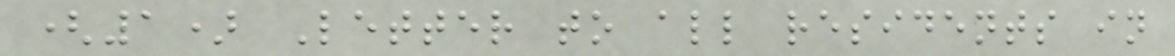(1) Letter to all residents in
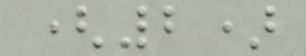(2)
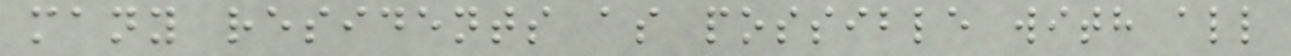many residents as possible with all
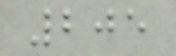205
